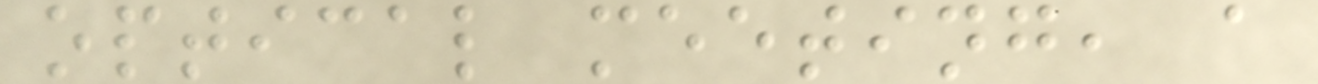optical meeting, a
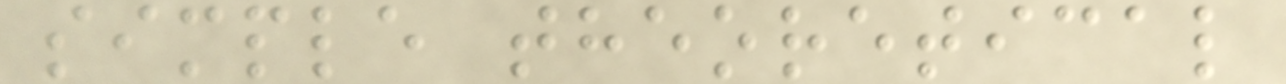simple theoretical
